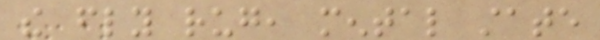the fly rug, mental state
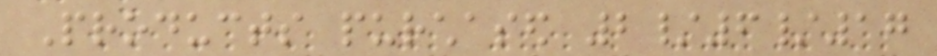Products purchased 2/6/17
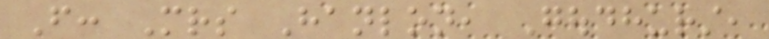From: Mrs Hanlon, Goudhurst,
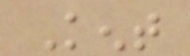Kent
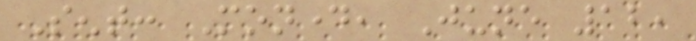Sent: Monday, June 12,
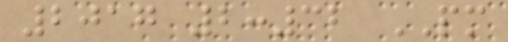2017 2:32 PM
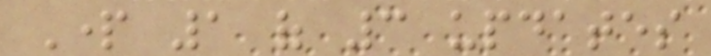Part 1 of 3 updates
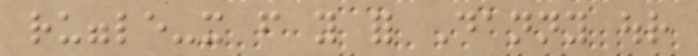ruggle-it from you for Danny our
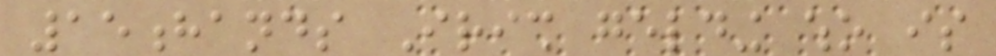15hands Irish gelding who is
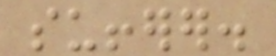sufferer.
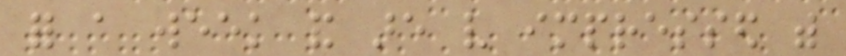for a week and are very impressed with
